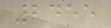2455
